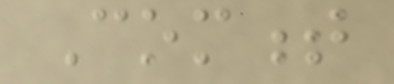Comment
